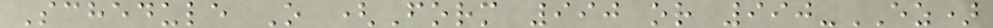Schedule O (Form 990 or 990-EZ)
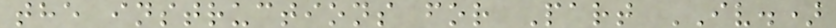the instructions for Part IV.)
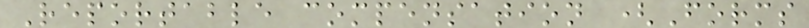Reportable compensation (Forms
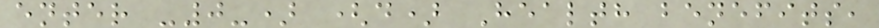enter -0-) (d) Health benefits,
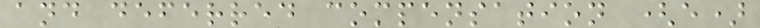and deferred compensation (e)
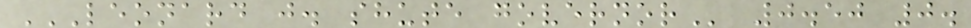LEONARD J. SHUTE GOVERNOR 0.50 0.
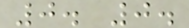0. 0.
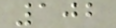102
